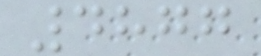4877
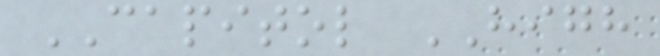CAPITOL HIGH
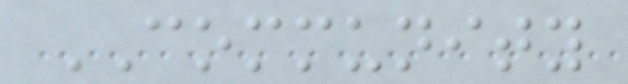COMMUNITY
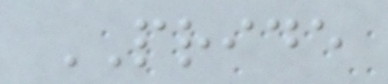PRIDE
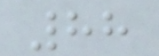88
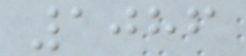1086
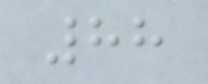88
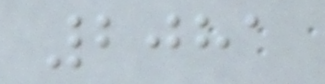2081
